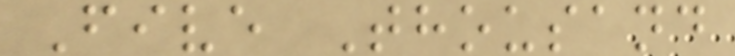Five Thousand
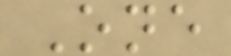One
